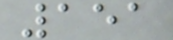151
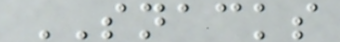SNACKS
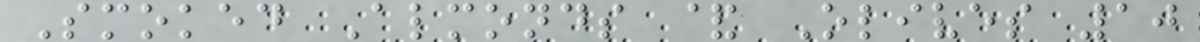Smoked Almonds & Olives 10
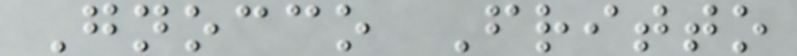Gnocco Fritto
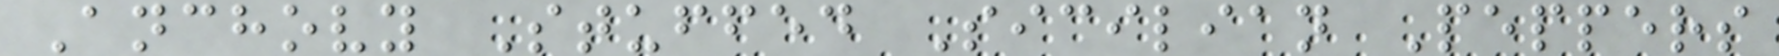Anchovy Stuffed Sicilian Peppers
